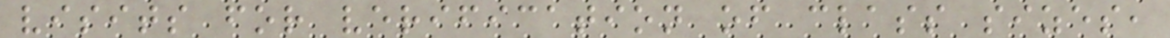visits for verification of class sizes,
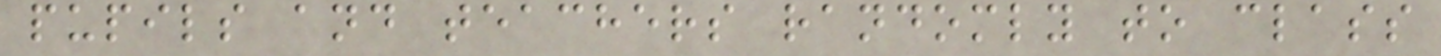pupils and teachers randomly to class
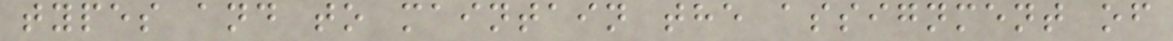types and to maintain the assignment of
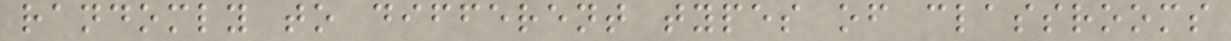randomly to different types of classrooms
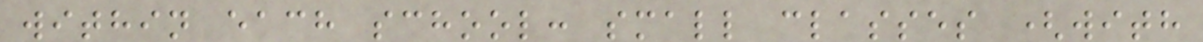within each school: small classes (with
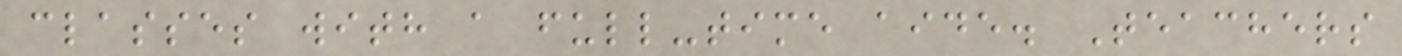classes with a full-time aide. Teachers
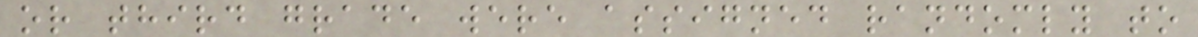or third grade were assigned randomly to
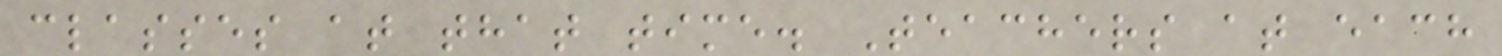classes at that time. Teachers at each
